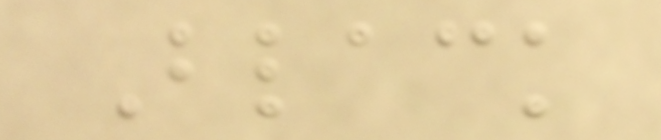Black
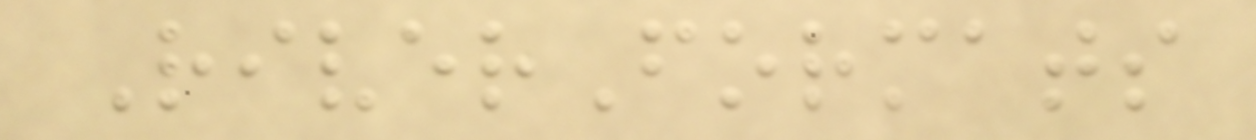RiverFormats
